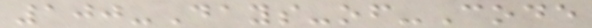100-Days-of-Code
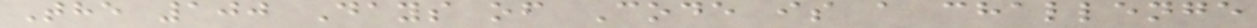The 100 Days of Code is a challenge
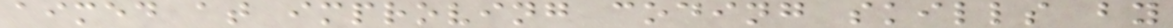aimed at improving coding skills by
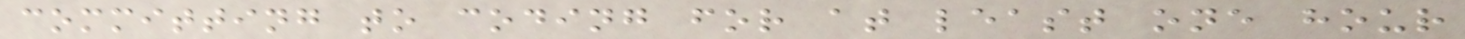committing to coding for at least one hour
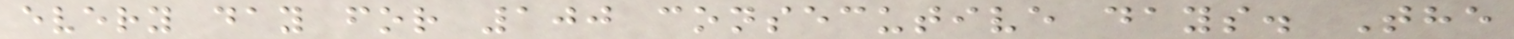every day for 100 consecutive days. The
